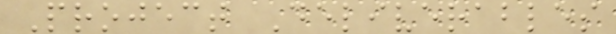Project Deliverables
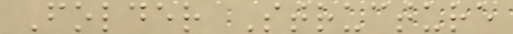Folder Structure
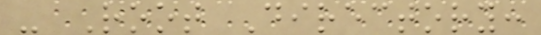- Root Directory:
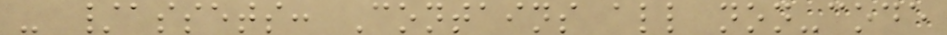- /assets: Contains all non-code
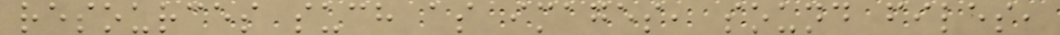resources such as images, sound files,
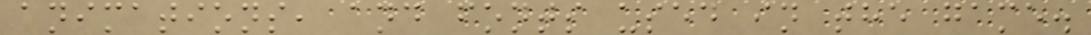animations, and fonts used in the game.
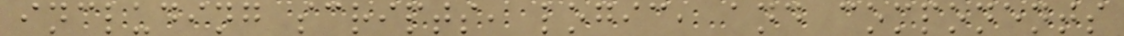including scripts, logic, and components
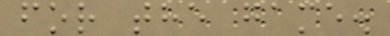for the game.
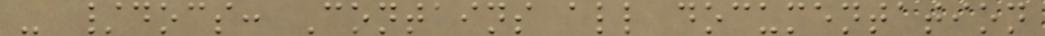- /docs: Contains all documentation
